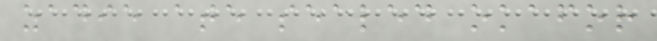zadie ate sealed okafor
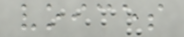voices
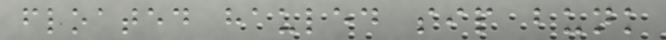floated hauled sip bunk
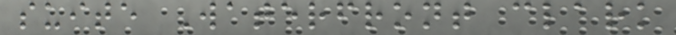suite Waterfront clark
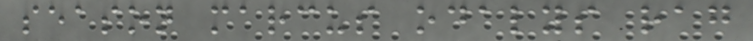season marcus odalys rag
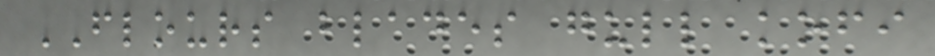FLOURS blades gull kofi
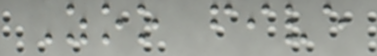Zoo five
